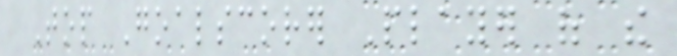Top Goalscorer Player of the
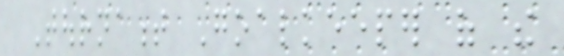Tournament Goalkeeper of the
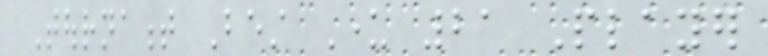Tournament Best Under 21 Player
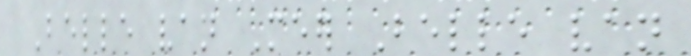Belle van Meer Belle van
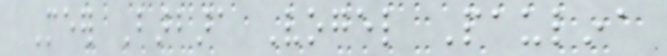Meer Barbara Vogel Paulina
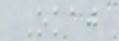Okaj
